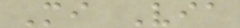Mi Via
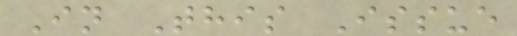In This Issue
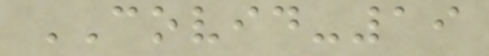COVID-19
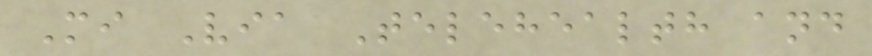Mi Via Telehealth and
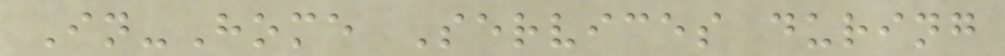In-Home Services during
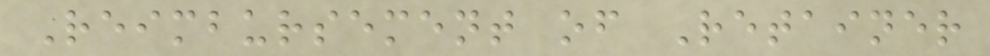Reimbursement of Retainer
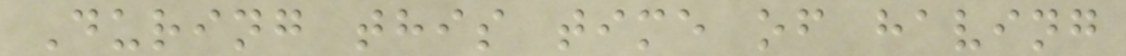During this time of having
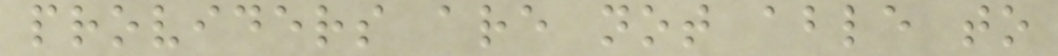providers are not able to
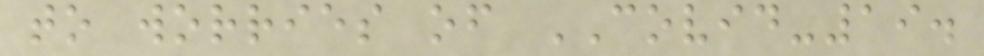to worries of COVID-19.
